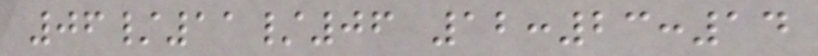06/11/06 12:23:14
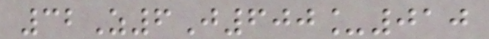32Z6J600_010
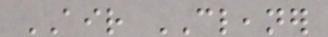AIR CLEANER
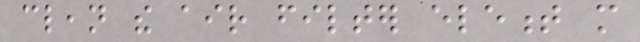clean the air filter element more
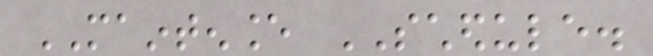MAINTENANCE SCHEDULE.
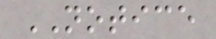NOTICE
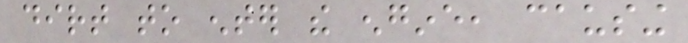dirt to enter the engine, causing
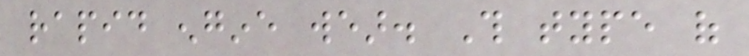rapid engine wear. This type of
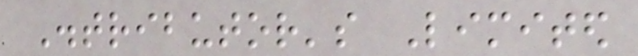Distributor's Limited
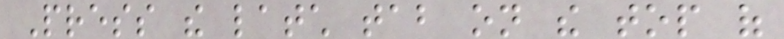Press the latch tab on the top of
